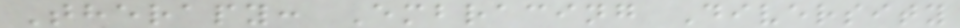Therapy: Embracing Diversity
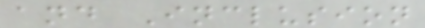and Inclusion
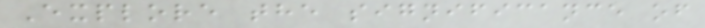Explore the significance of
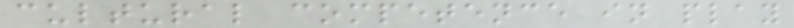cultural competence in play
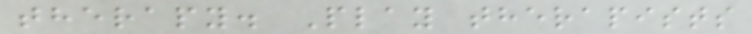therapy. Play therapists
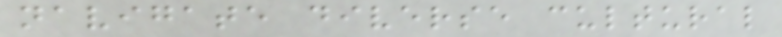navigate diverse cultural
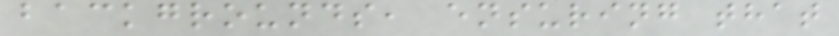backgrounds, ensuring that
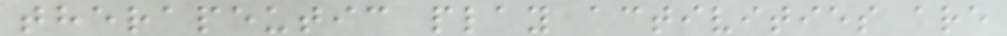therapeutic play activities are
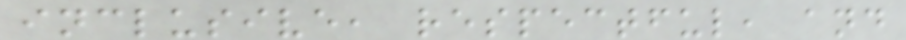inclusive, respectful, and
